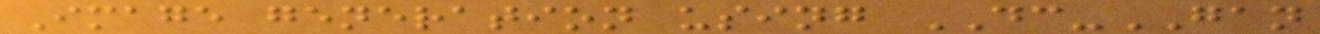Image generation using DC-GAN
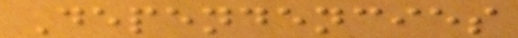Dependencies
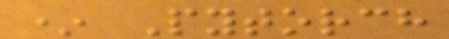* Pytorch
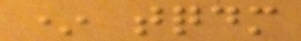* tqdm
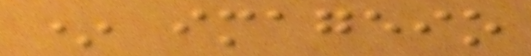* imageio
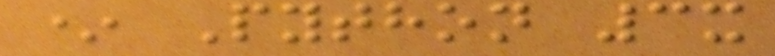* Python 3x
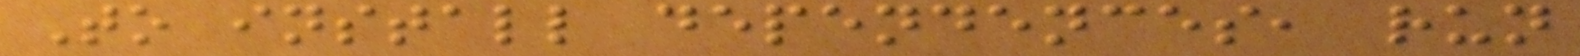To install dependences, run
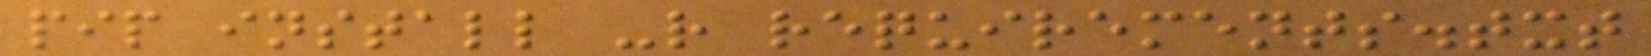pip install -r requirements.txt
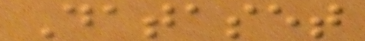Dataset
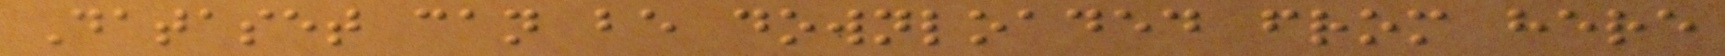Dataset can be downloaded from here
